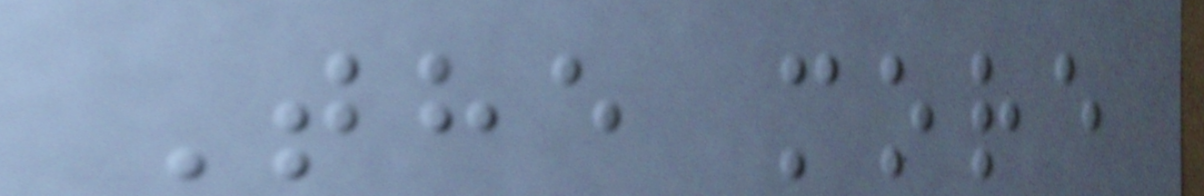The more
